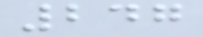247
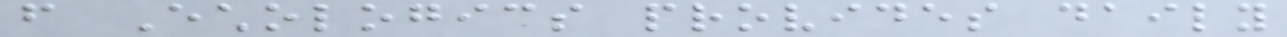from Echologics provides daily
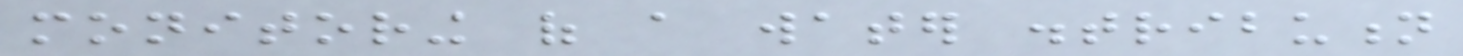monitoring of a water distribution
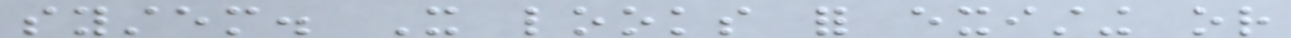system. It looks for existing or
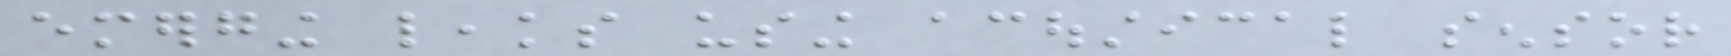emerging leaks using acoustical sensor
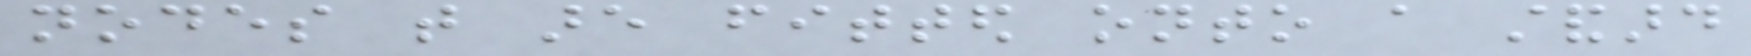nodes that are fitted onto a standard
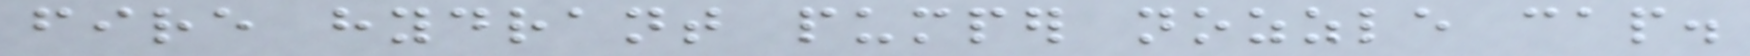fire hydrant pumper nozzle cap.
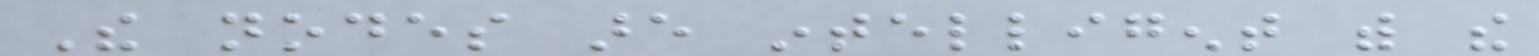The nodes are intelligent with the
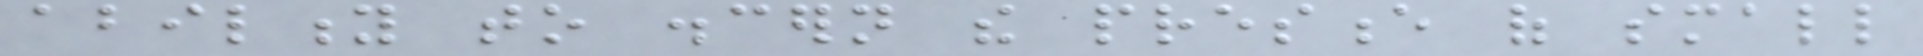ability to discern the presence of small
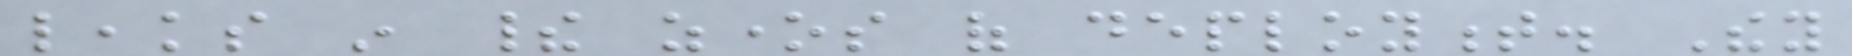leaks in their zones of deployment. They
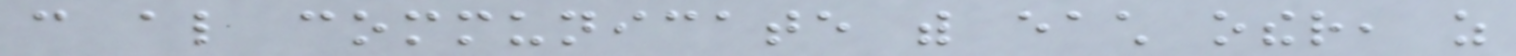can also communicate with each other, as
